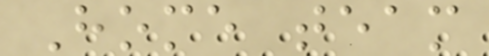Home team
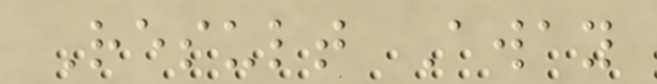Result Away
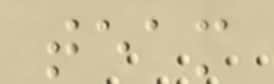team
